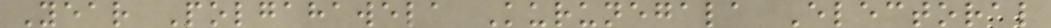Year Polgahawela Kurunegala Electoral
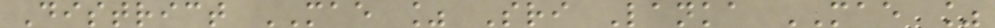District MAE % Sri Lanka MAE %
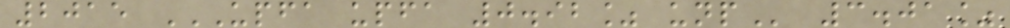2015 UPFA UPFA 0.92% UNP 3.01%
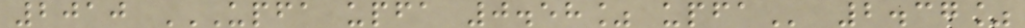2010 UPFA UPFA 0.58% UPFA 2.37%
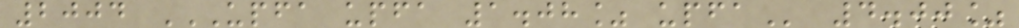2004 UPFA UPFA 1.08% UPFA 4.00%
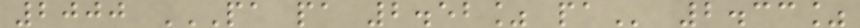2000 PA PA 2.52% PA 2.33%
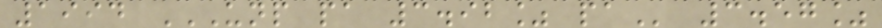1994 UNP PA 3.92% PA 3.57%
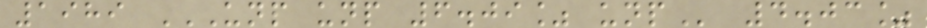1989 UNP UNP 6.09% UNP 4.03%
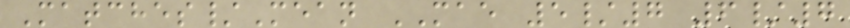Matches/Mean MAE 5/7 6/7
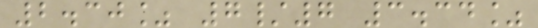2.30% 7/7 3.34%
